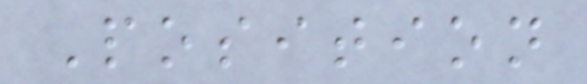Position
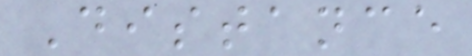Distance
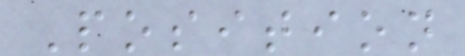Position
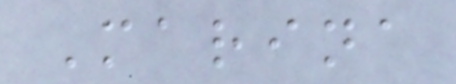Marina
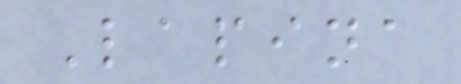Lapina
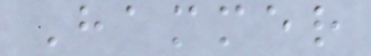Hammer
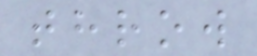throw
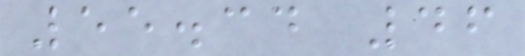55.34 46
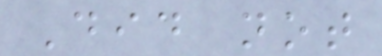Did not
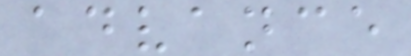advance
